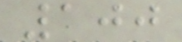100
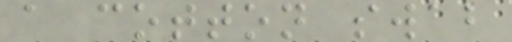a cotton swab
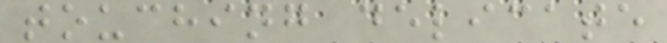touching delicate
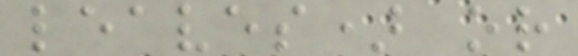leaves) or
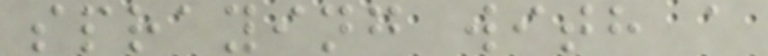spraying with a
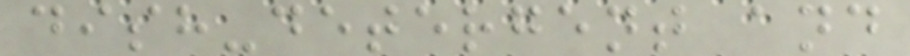dish-detergent and
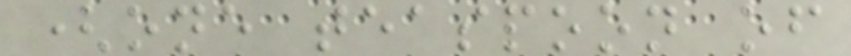(one teaspoon of
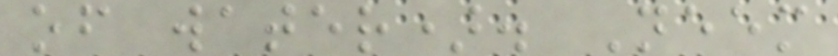of water). Neem
